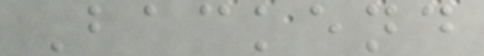Backend
